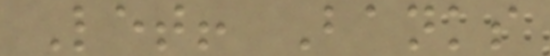Let! Banks
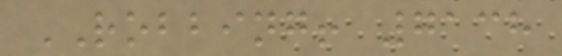ROBBING! 7138
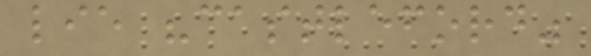lie "castleford"
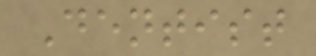Dentist
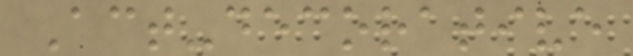Act-decorative
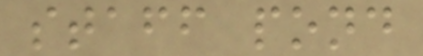staff pond
